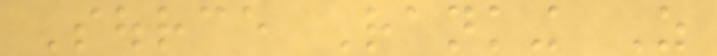Source Ranking As
